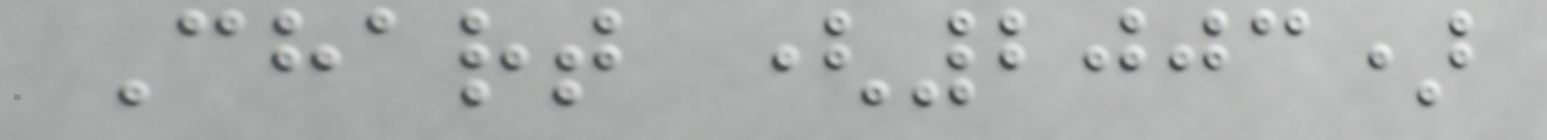Chart (2003)
